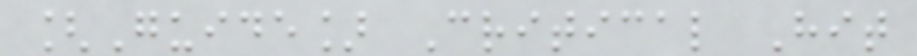[Guide] Critical Hit
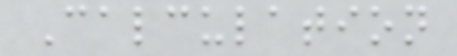Calculation
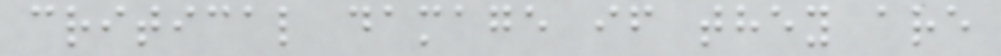critical damage if they are
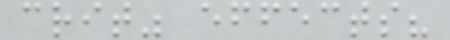crit" effects?
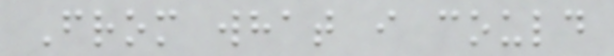From what i could
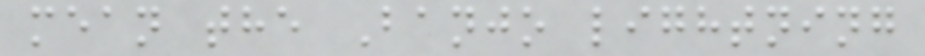mean the Banjo lightning
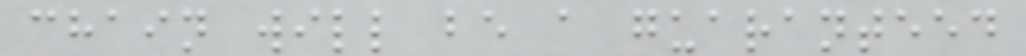chain will be a guaranteed
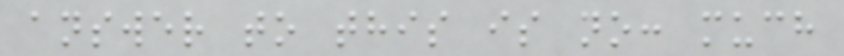answer to this is no: much
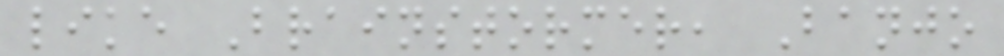like Brainstormer, Banjo
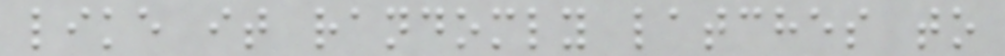like it randomly latches to
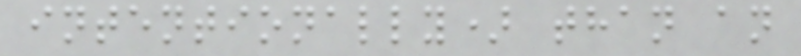intentionally) than an
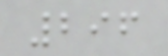296
